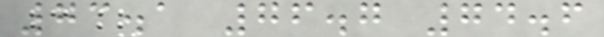73.1 76.7 74.6
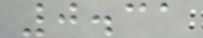0.31
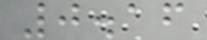0.16
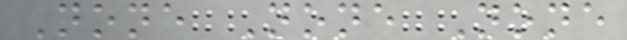None None None
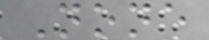None
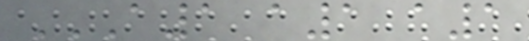A1 A1 A1
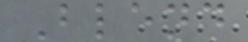Blend
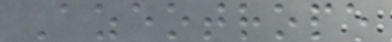Azeotrope
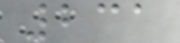231
